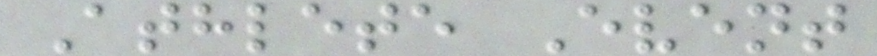Athlete Event
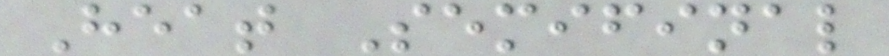Heat Semifinal
